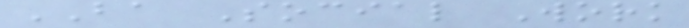BA Social Work
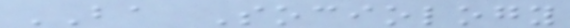BA Sociology
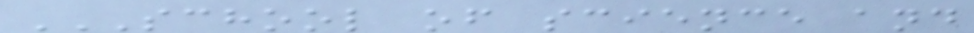SCHOOL OF SCIENCE AND
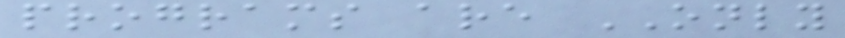programs are ONLY
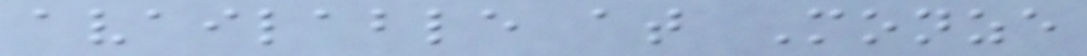available at Monze
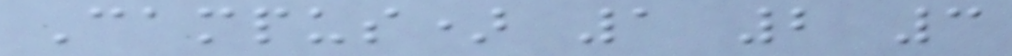Campus) 1 2 3
